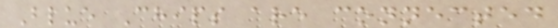Blue Chips are connected
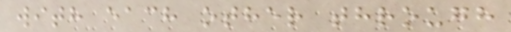with each other through
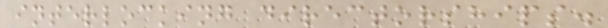interlocking directorships.
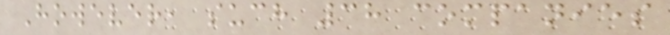However, such 38 companies
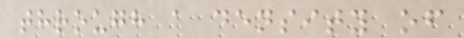through a density of
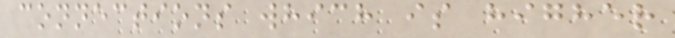connections which is higher
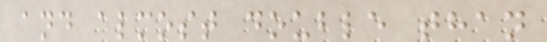and almost double than
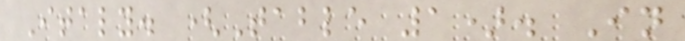Italy. (Table 1). In
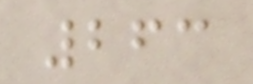263
